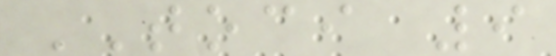TOCI 9
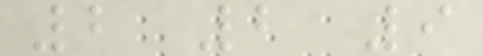2 2 9
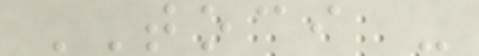TOCI -
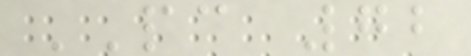PC 72
